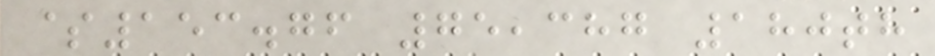$153.76 75,387 180th
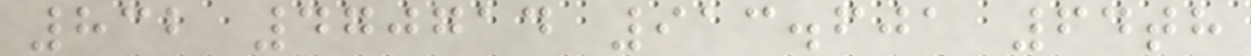832 470714 913.601 64th
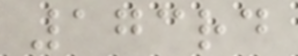173rd
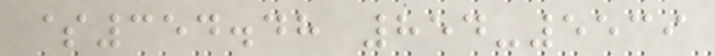$354.48 854-5539
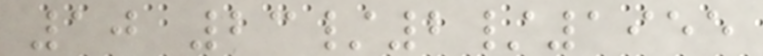10 23/2/1955
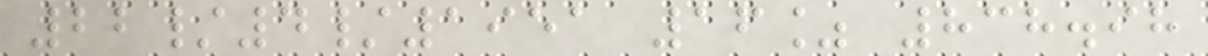22/4/1951 16% 838.98
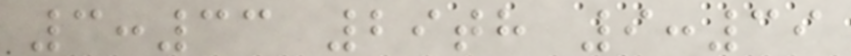3:33 29th 9:39
